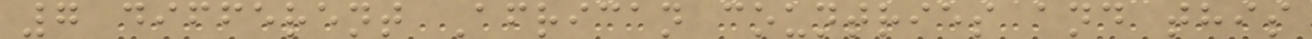7 different African countries and this
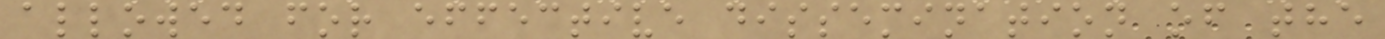allowed for effective dissemination of the
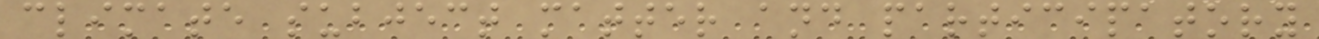climate subject matter and participatory
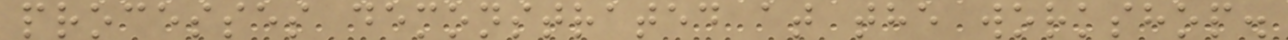processes demonstrated at the workshop.
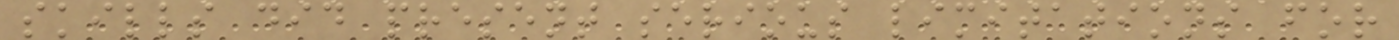skills did present serious limitations for
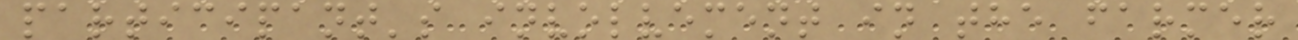participant's involvement in the farmer
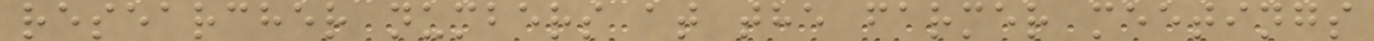researcher numbers at the farmer meetings
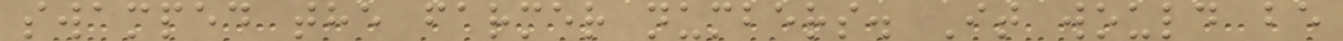swamped the farmer numbers. It would be
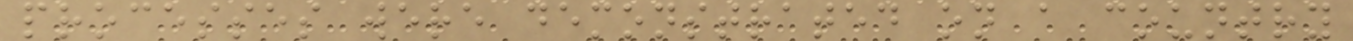processes were demonstrated on a country
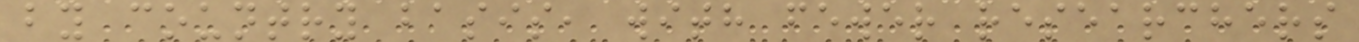by country basis, with fewer researchers
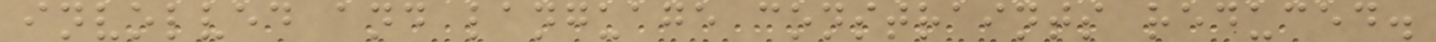involved and language constraints reduced.
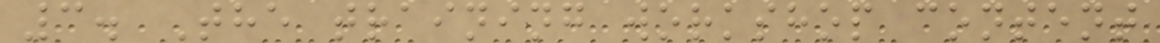3. The training workshop content
